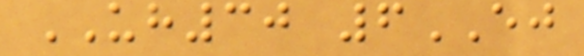UH30 6EJ
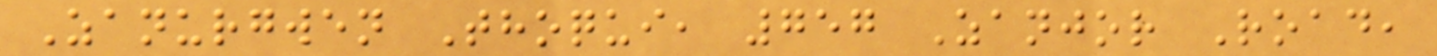Zanurgwen Thoqui, 757 Zanjor Road,
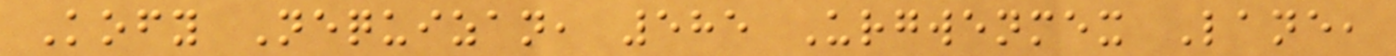Kofy Nequizan, 585 Urgwenmex Lane,
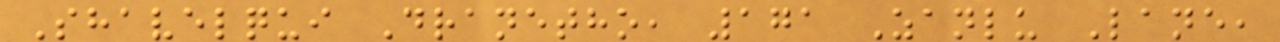Shavelqui Dranetho, 171 Zanlu Lane,
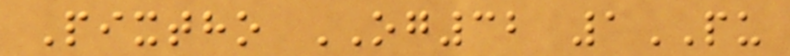Pixtho OG32 1PU
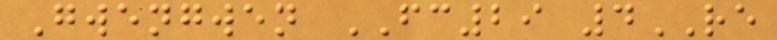Gwengwen FC29 4RE
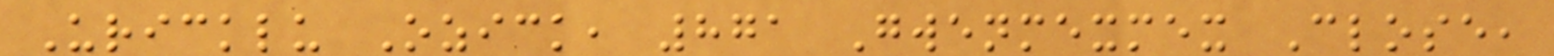Uricklu Ozick, 871 Gwenmexmex Close,
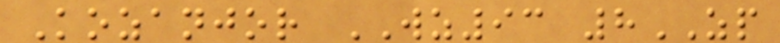Kozanjor WZ93 8ZP
